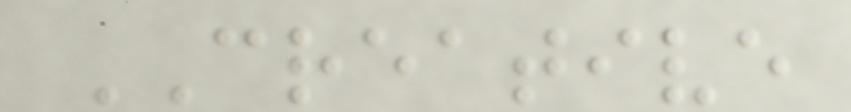CREATIVE
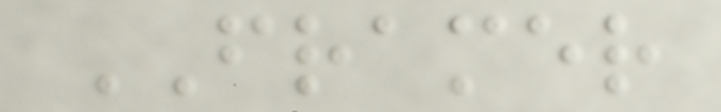FRAMER
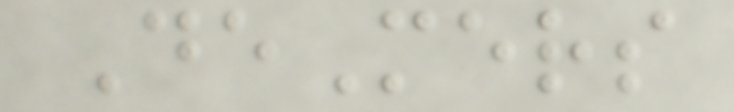DeMers
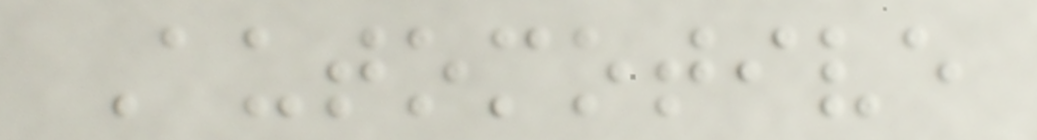Automotive
